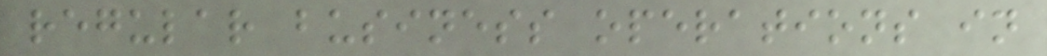regular business operations in
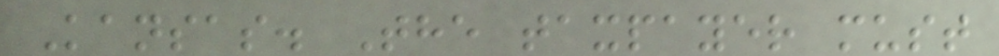Kansas. The taxpayer must
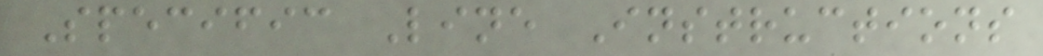Specific Line Instructions
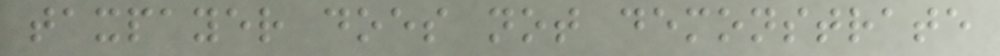taxpayer does not demonstrate
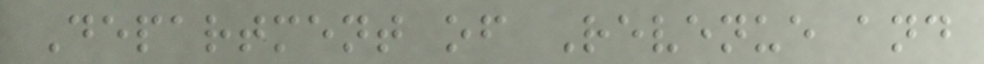Department of Revenue and
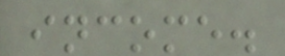income.
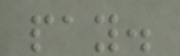pay.
